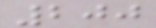200
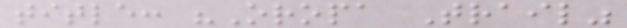title: "Oropa Trail"
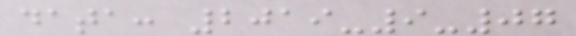data: 2019-9-07
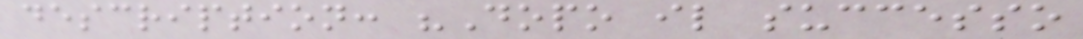description: "Dopo il successo
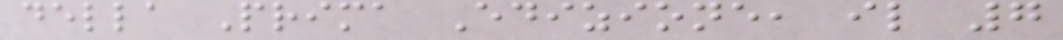della Prima Edizione, il 7
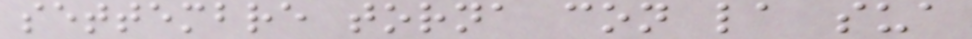settembre torna con la sua
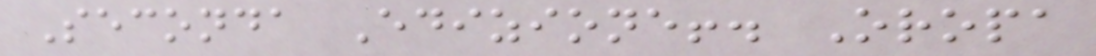Seconda Edizione!. Oropa
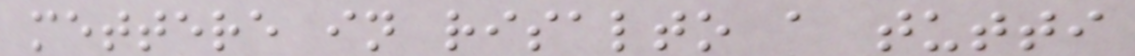mettere in risalto a tutti
